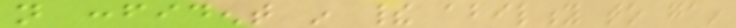not confident in their ability to gain
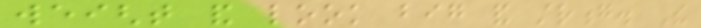weight and look big and strong. The
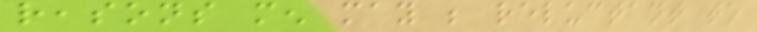reasons men may be reluctant to
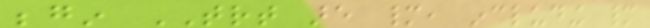begin TRT are many, including many
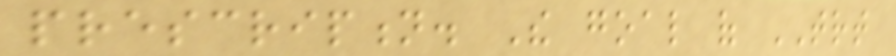prescription. The goal of TRT
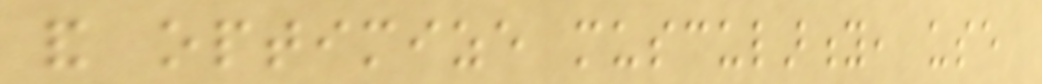and optimize muscularity, use
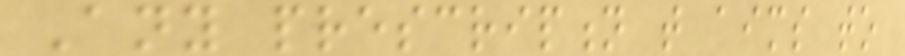Any prescription that aims to
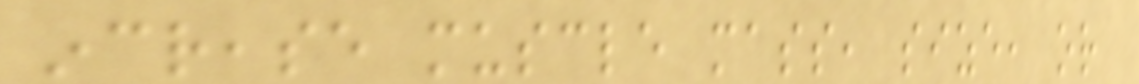increase muscle mass, size, or
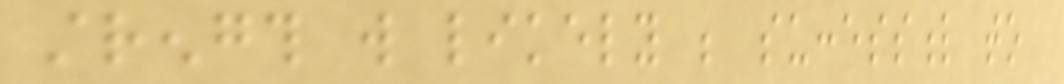strength will likely be successful to
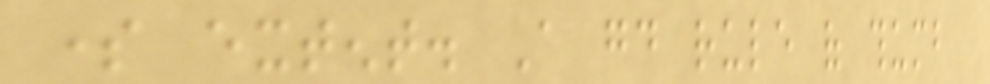some extent. A good rule of thumb
